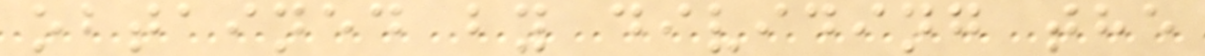obtained by dividing the
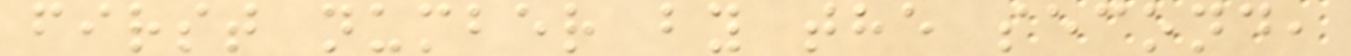first number by the second,
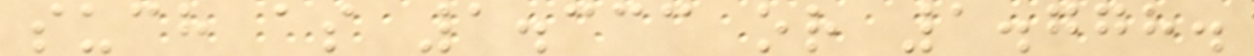such as 1.333 or 1.778.
